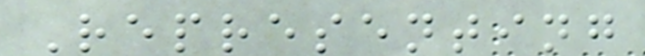Representing
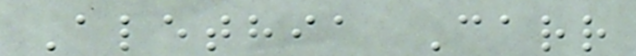Alethia Carr
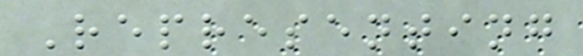Representing
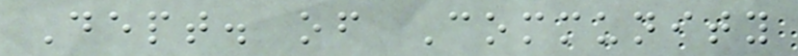Dept. of Community
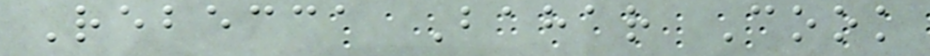Rebecca Bahar Cook
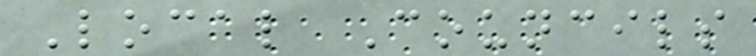Local Councils
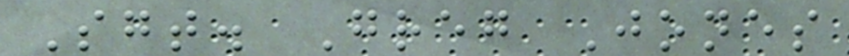Sgt. Greg Jones
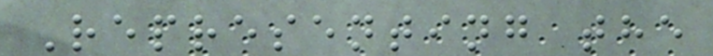Representing the
